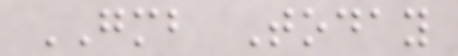GMB Today
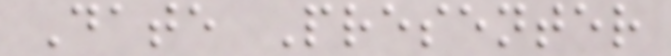Date Presenter
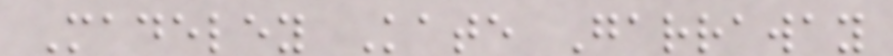Madeley Kate Garraway
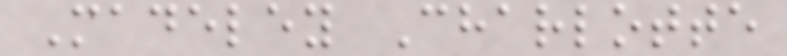Madeley Charlotte
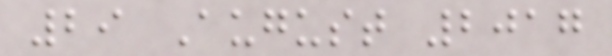29 August 2017
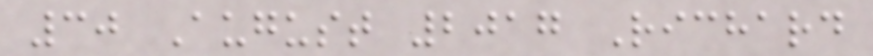30 August 2017 Richard
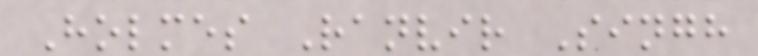Holmes Ranvir Singh
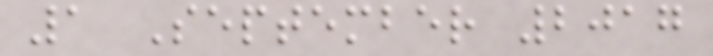1 September 2017
